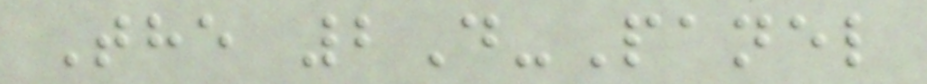The 2D-Panel
